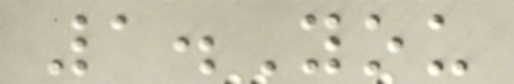1.You
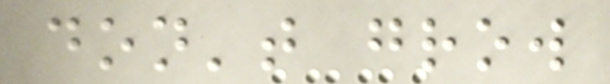don't grow
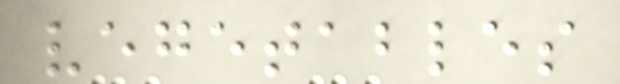vegetables
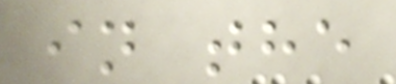in the
